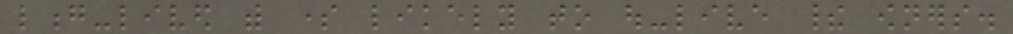long-lived with some likely to out-live their owners.
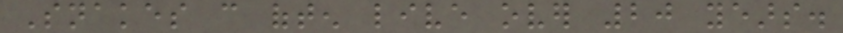Snakes can often live over 20 years.
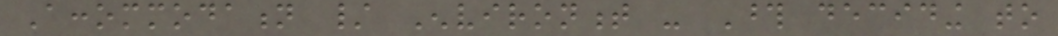Accommodation / Environment - Those deciding to
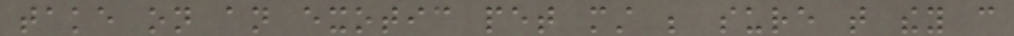take on an exotic pet must be sure that they can
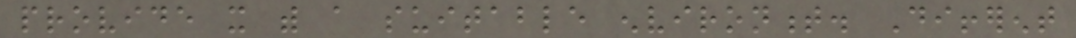provide it with a suitable environment. Different
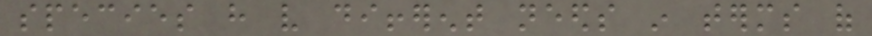species have very different needs in terms of
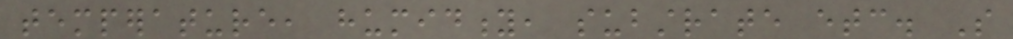temperature, humidity, substrate etc. So
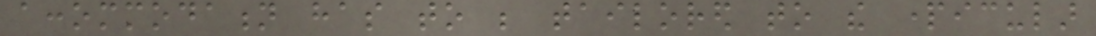accommodation has to be tailored to the particular
